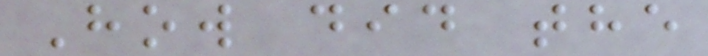How did the
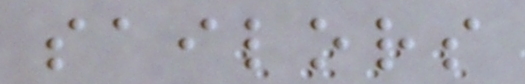sailors
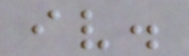iv.
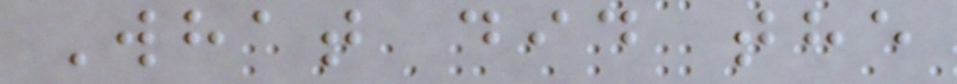What did the
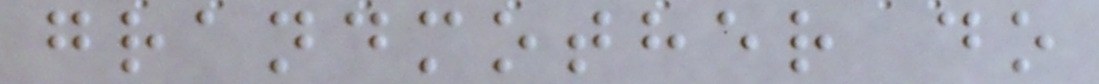grandmother do
